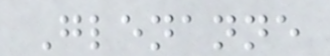Glenanne
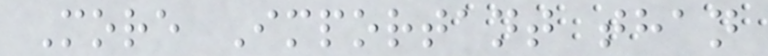More Important than
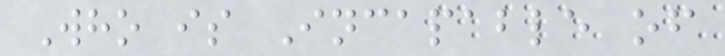Who is Incapable of
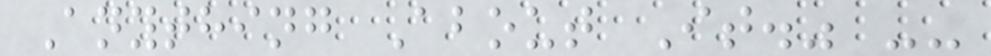Anything About It." --
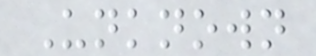Unknown
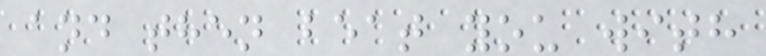and then beat you with
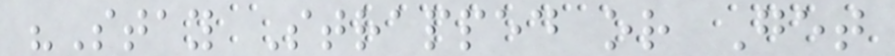"Stay Strapped or Get
